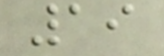19
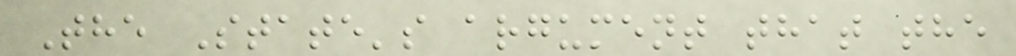The State's argument that the
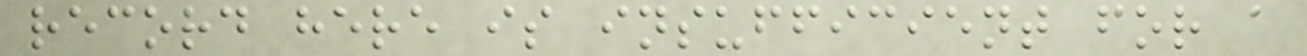record here is insufficient for a
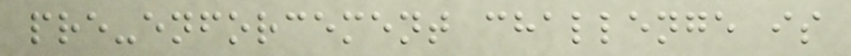pre-enforcement challenge is
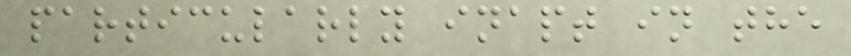particularly inapt in the
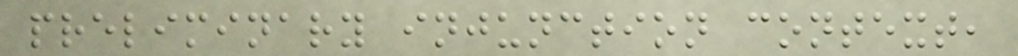preliminary injunction context,
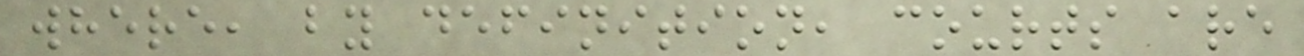where, by definition, courts are
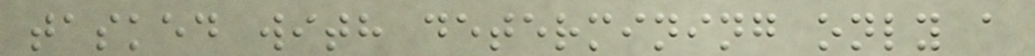tasked with determining only a
